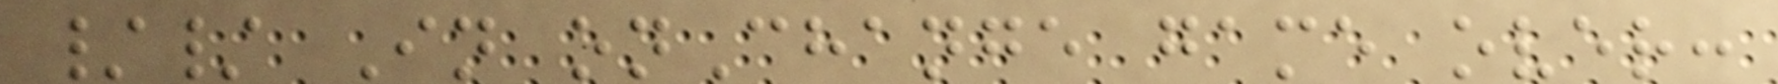// In onChange game over:
